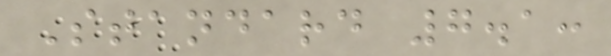Standard 7.1:
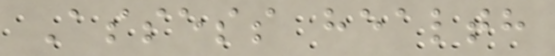Assess health
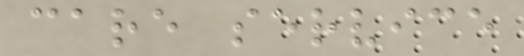care service
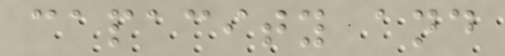capacity and
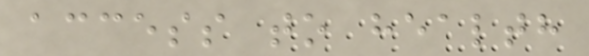access to health
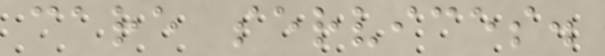care services.
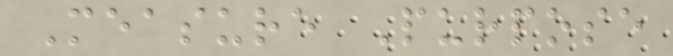Measure Purpose
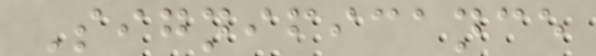Significance
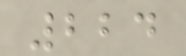224
